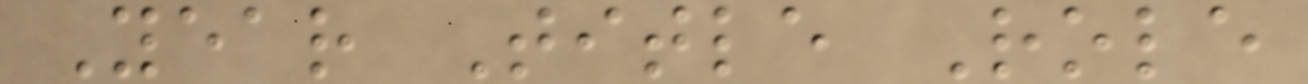Year Title Role
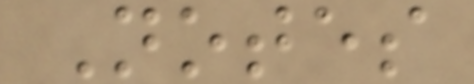Notes
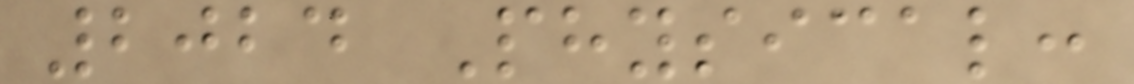2024 Physical:
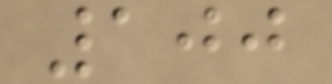100
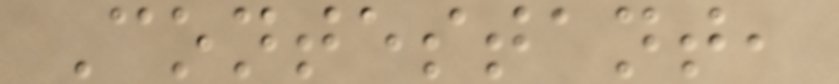Contestant,
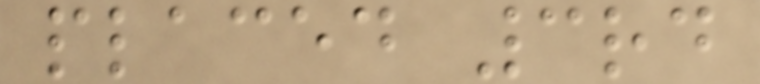placed 3rd
